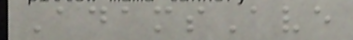AdamsAve
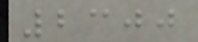2300
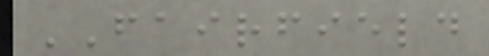FAIRFIELD
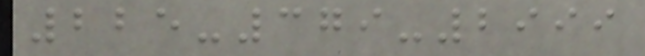225-379-2999
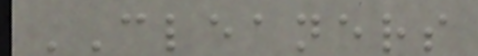CLEANERS
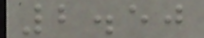2.50
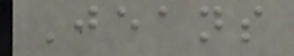Jeans
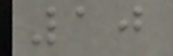10
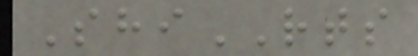ShiRTS
